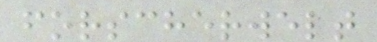forscherwelt
